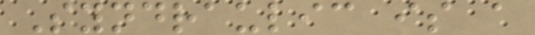Syndraulic is a
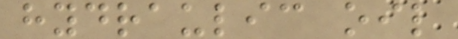hydraulic oil
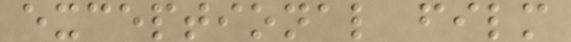exceptional film
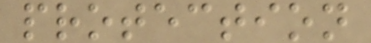protection
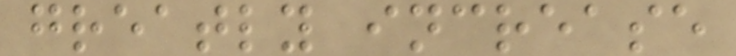greatly increase
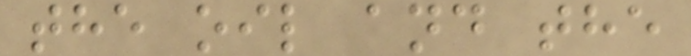the oil and the
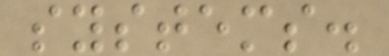systems.
